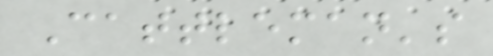Cattleman's
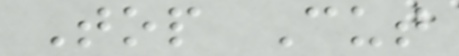Top Cut
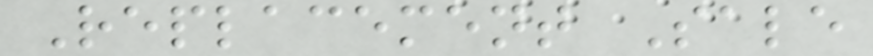Replacement Sale
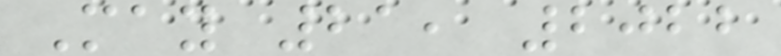May 21, 2022
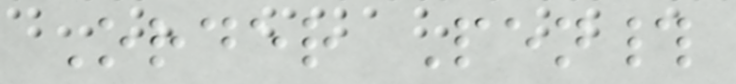Order Pen#
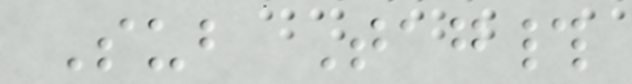Sub Tag#
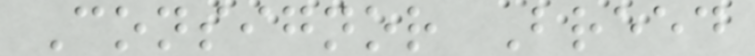Consignor Breed
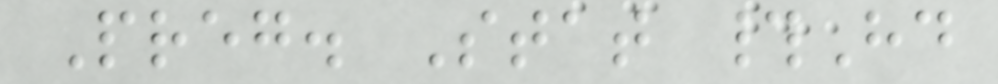Preg. Stat #Hd
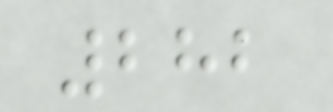282
